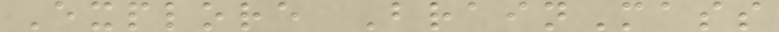Explore BrainMass
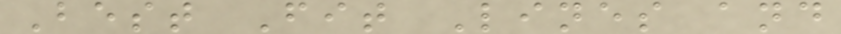Best Fit Lines and
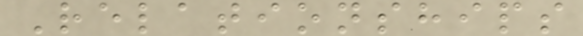Relationships
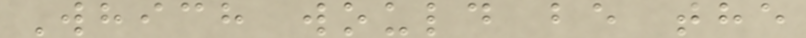Which would be the
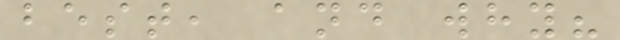best, and why?
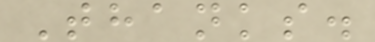Thanks.
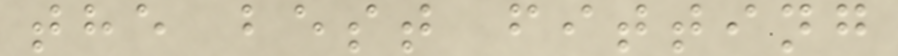the best fitting
